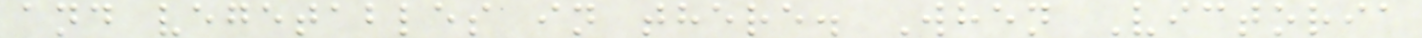and vegetables in there. When Victoria
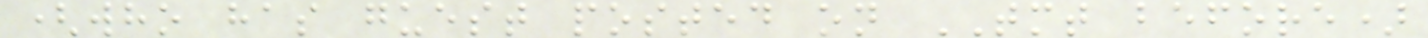(who has guest posted on TMT before)
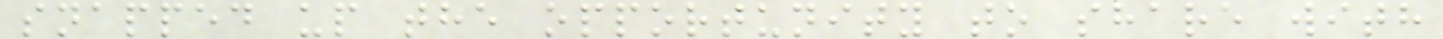snapped up the opportunity to share with
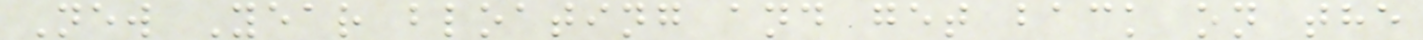New Year bloating and get back on the
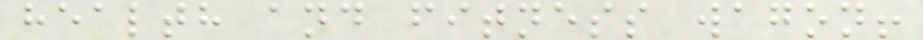health and fitness wagon!
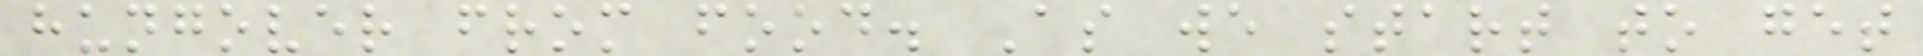hungover from food. As we start to get
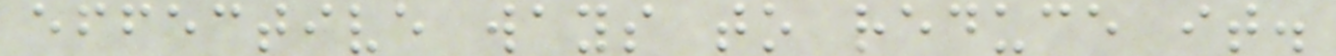effective ways to reduce it.
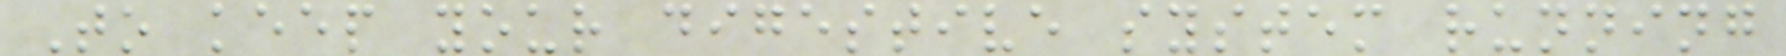To keep your digestive system running
